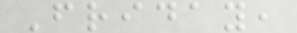Friday,
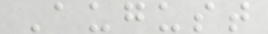August
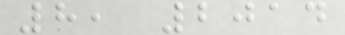8, 2014
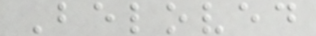Beloved
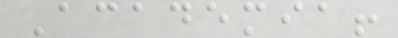Academia!
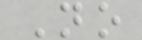No
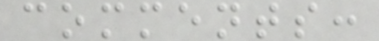comments:
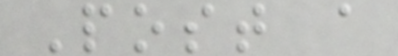Post a
